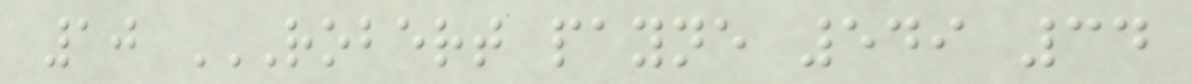10 ROBERT PAYNE 549 34
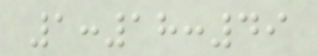1:18:49
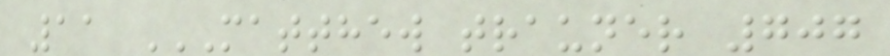11 MATTHEW TRAUNER 707
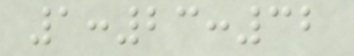1:23:32
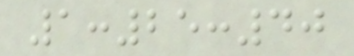1:25:40
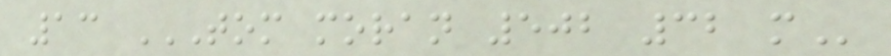13 TOM MORAN 502 32 M
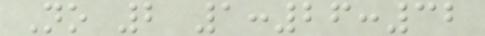No 2 1:26:32
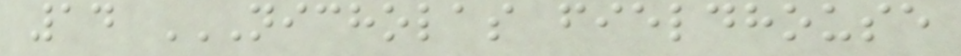14 NICHOLAS FIELDHOUSE
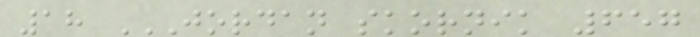18 JORDAN SKORNIK 657
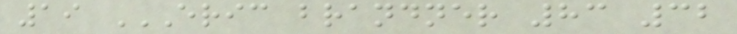19 ERIC BRANDNER 83 32
